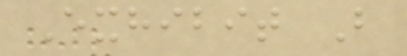Exhibit B
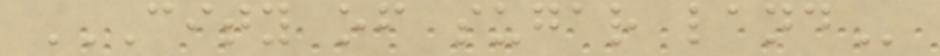CITY OF SUGAR LAND
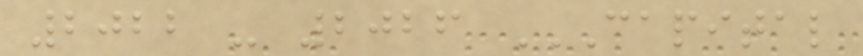2022 - 2026 CAPITAL
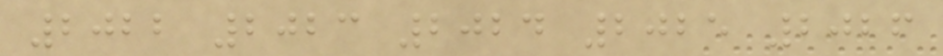2022 2023 2024 2025 2026
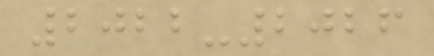2022-2026
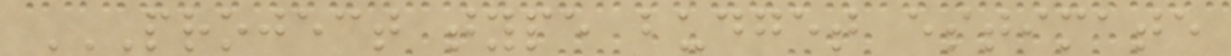PROJECT TYPE BUDGET ESTIMATE
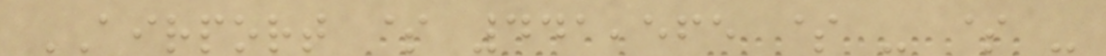AIRPORT $ 441,565 $ - $ -
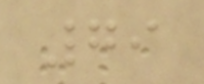79
